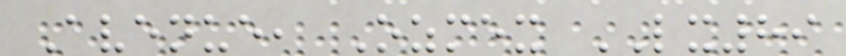Avenue, Ozmex LX89
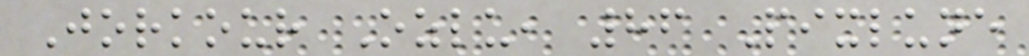Jorkour Ozlu, 86 Pixlune
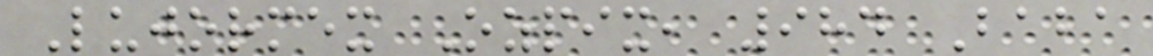Lujormex Ozpix, 984 Baba
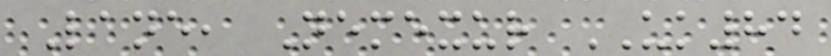Lane, Nemexur UK84
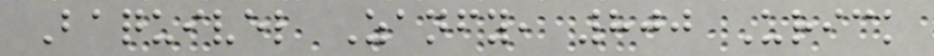Baquivel Zanfy, 800 Urick
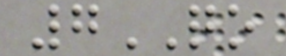7QO
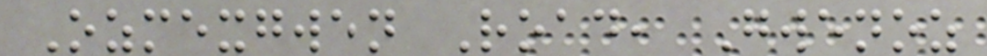Ozmexgwen Road, Gwenoz
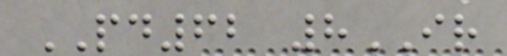PD62 8IR
